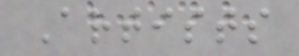Artists
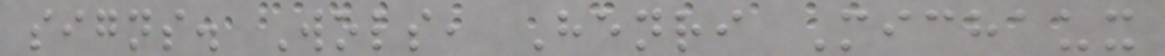signs. Wols, Henri Michaux
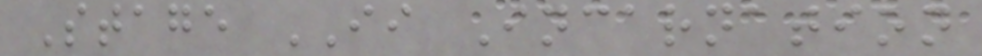Stage II Incarnation
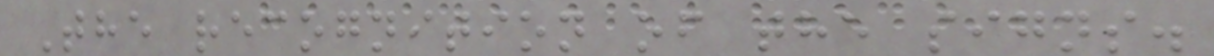The recognition of the signs.
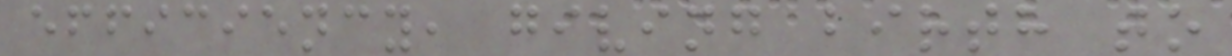efficiency, giving birth to
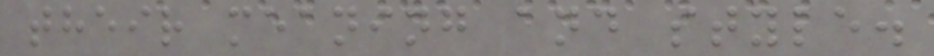their meaning and style.
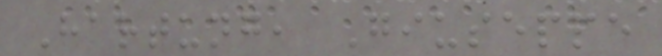Hartung, Giuseppe
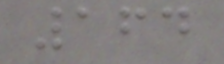164
